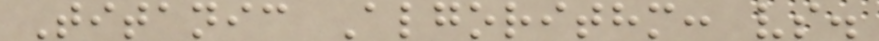Titanic Algorithm: vs.
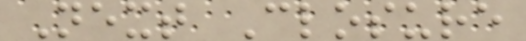Next Closure
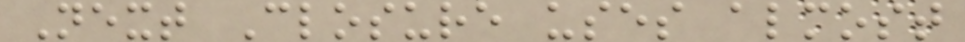Next Closure uses almost
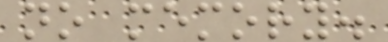no memory.
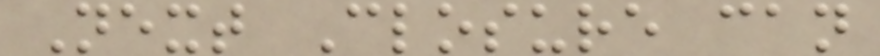Next Closure can
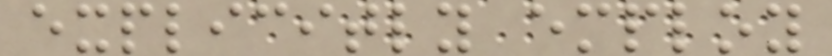explicitly employ
